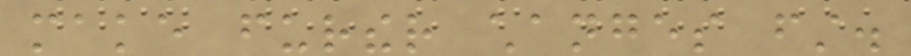make further changes first.
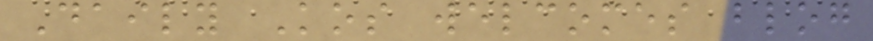Daily Kos welcomes blog
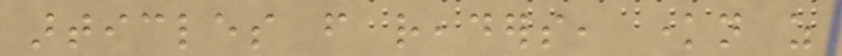articles from readers, known as
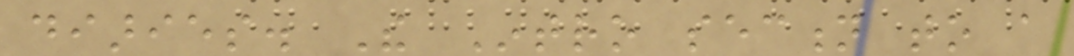diaries. The Intro section to a
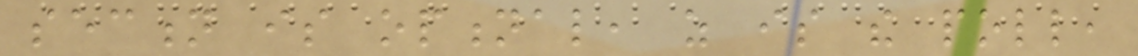section is optional, as is the poll,
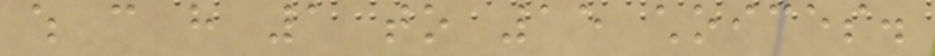which can have 1 to 15 choices.
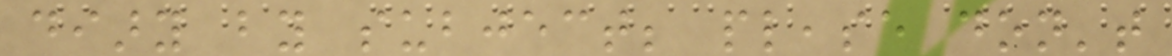diary by subject; please don't
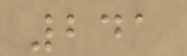241
